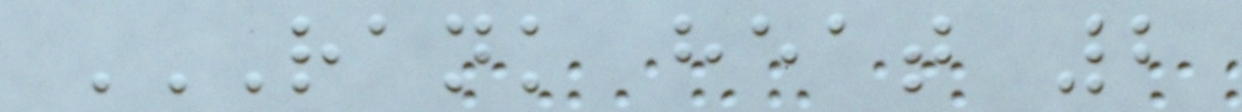RANK HEAT 2
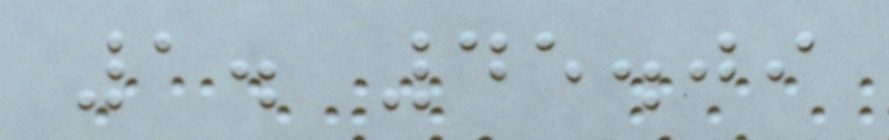1. 45.09
